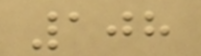108
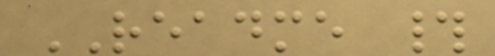README #
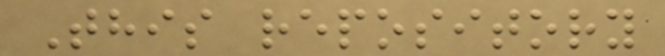This repository
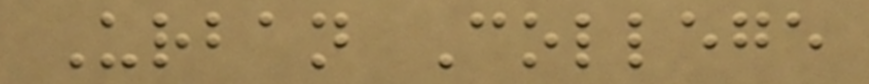Urban College
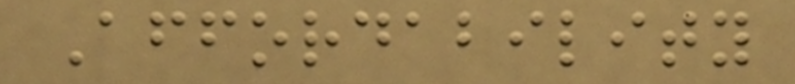Affordability
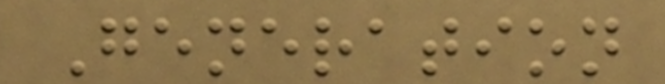Generation
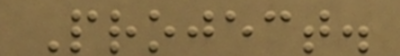Project.
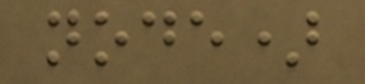node)
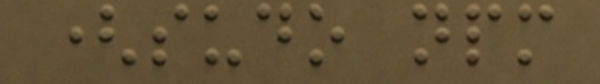(sudo npm
